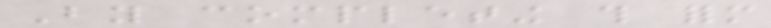By completing this form
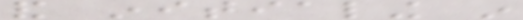and initialing in
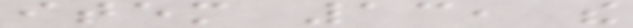item 13, the
